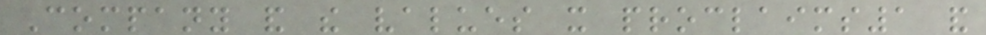Company and the values it proclaims1 and
